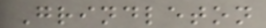Grindleton
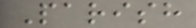Parish
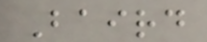Baird
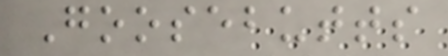Goosebutts
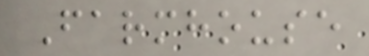Farmhouse
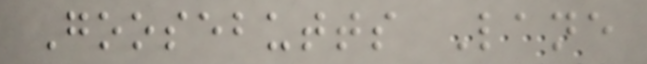Goosebutts Lane
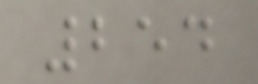254
